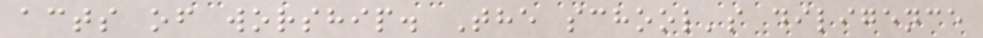acts of worship. The school's diligence
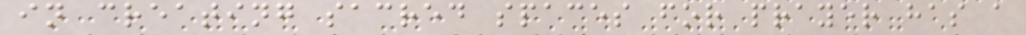in creating sacred spaces for prayer has a
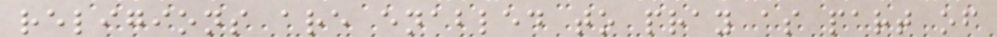religions are enabled to pray as part of
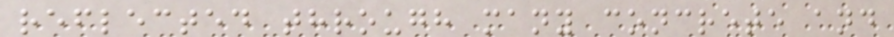reflected through many concrete and
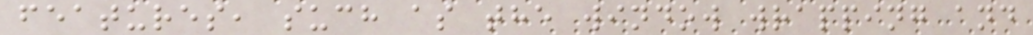features, such as the window wrapping and
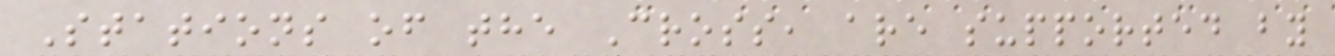Stations of the Cross, are supported by
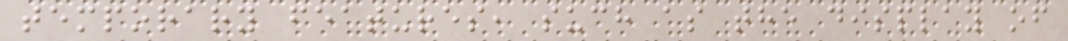temporary features, such as the display of
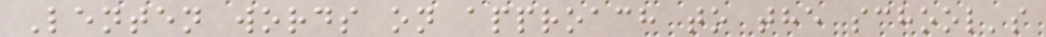Lenten words on approach to the school's
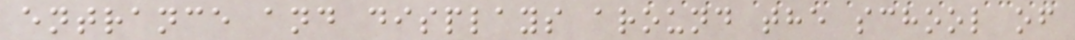entrance and displays around the school of
